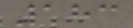183
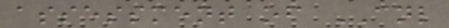assessment of CNL
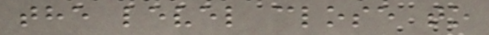the level close to
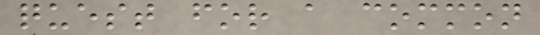quest for a common
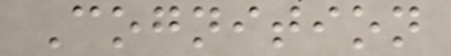Cognition
